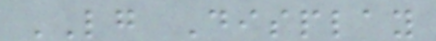LG Display
